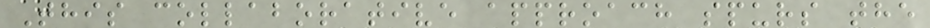This collaborative approach spurs the
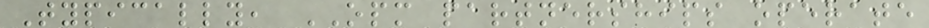Typically, OPM partnerships operate
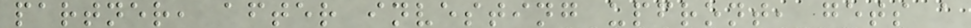partner, after investing upfront, gets a
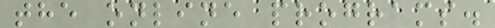the online programs.
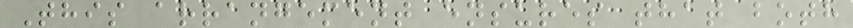This arrangement ensures that both
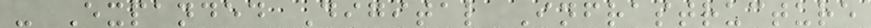- Expanded Digital Infrastructure
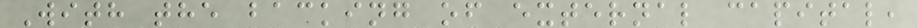With the backing of external capital,
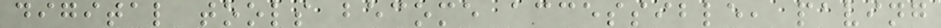digital tools become accessible, paving
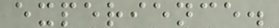experience.
